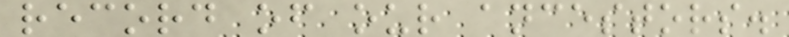record of our ancestors.
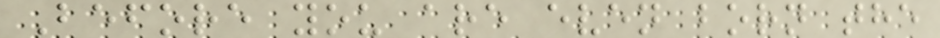Before you are even born the
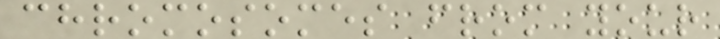chromosomes from your
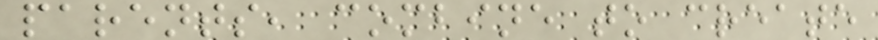parents, combine to create
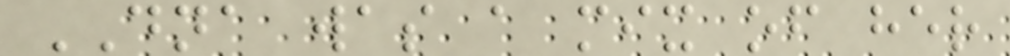DNA was a mix of her
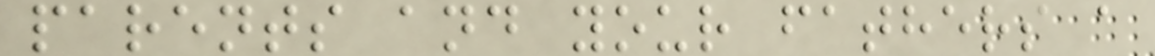parents and your fathers a
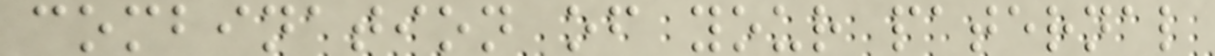combination of your paternal
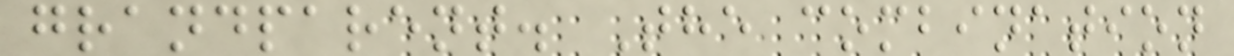grandparent. The combination
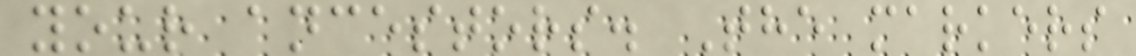your ancestors. The markers
